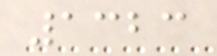1323
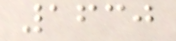1630
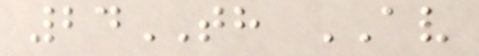24TH AV
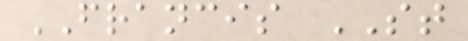FRANCIS ST
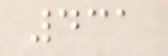431
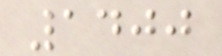1400
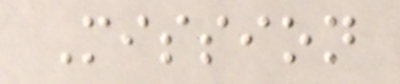Mission
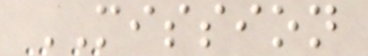MISSION
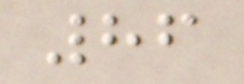86
